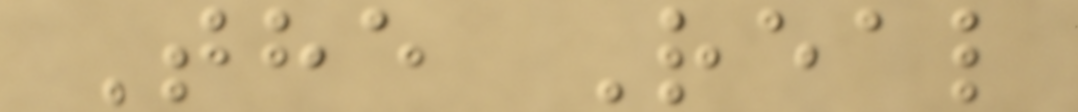The Real
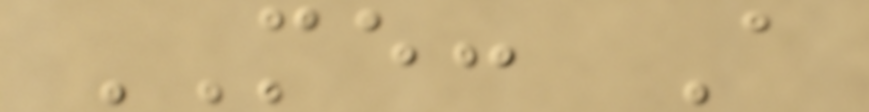ME: A
